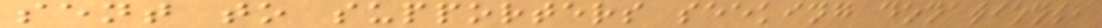sent to supporters seeking donations,
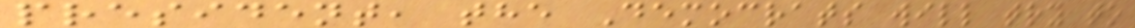president, the Democrats will try to
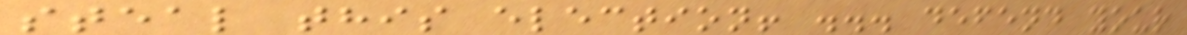steal this election! ... defend your
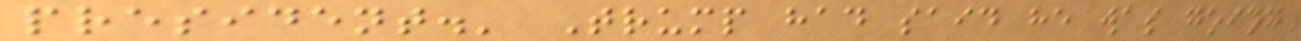president.' Trump had said he was going
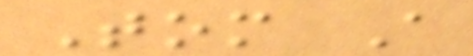Tom A
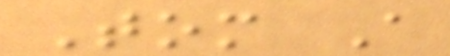Tom A
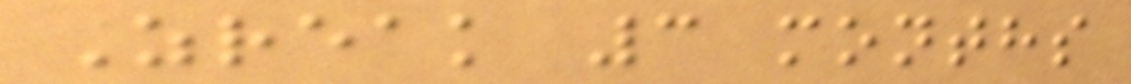Zreak 3 months
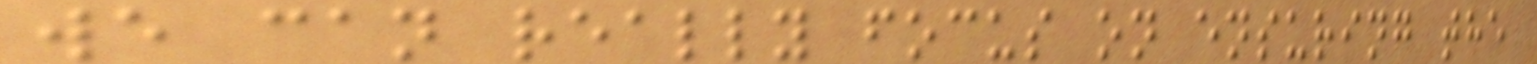we can really focus on ensuring the
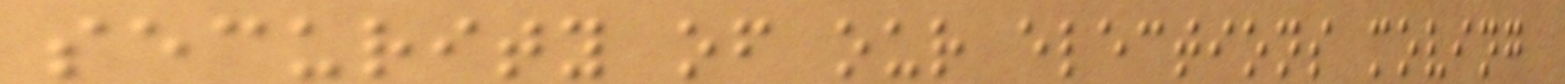security of our elections moving
